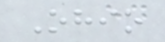Ohio
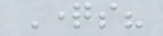Questions?
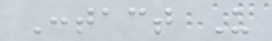Contact Us
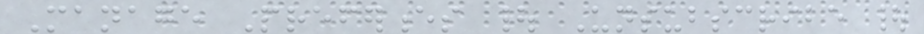Manage Preferences | Unsubscribe |
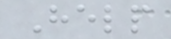Help
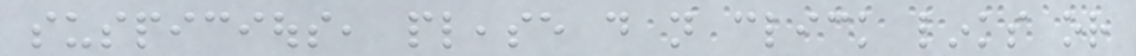suspicious, please do not click links or
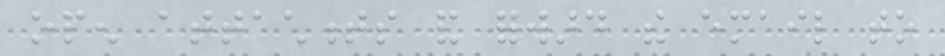open attachments and forward the email to
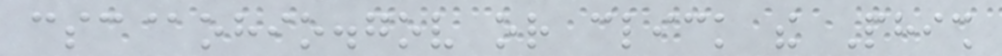csc@ohio.gov or click the Phish
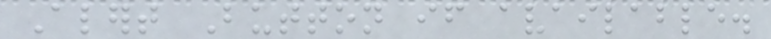Alert Button if available.
